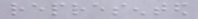represented
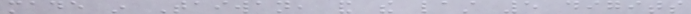made in Taiwan, and the last 5 digits
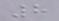8
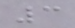3
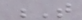T
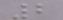2
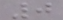0
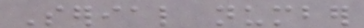Serial number
